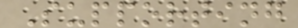Supporting
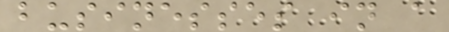businesses in a
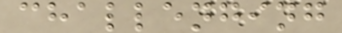challenging
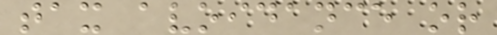tax avoidance or
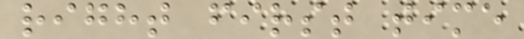right first time
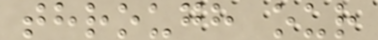through our
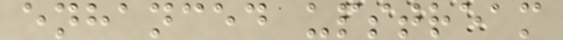enhanced upstream
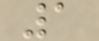1
